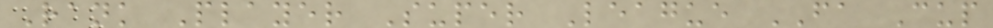Rank Player Super League FA Cup
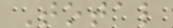Total
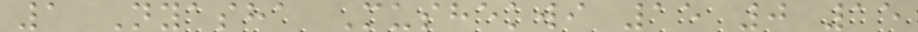1 Nyasha Mushekwi 15 0 15
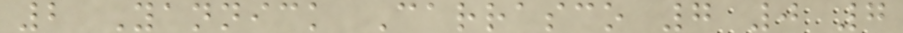2 Yannick Carrasco 7 0 7
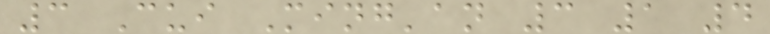3 Cui Ming'an 3 1 4
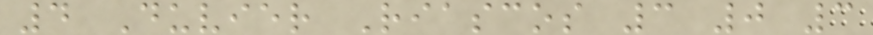4 Duvier Riascos 3 0 3
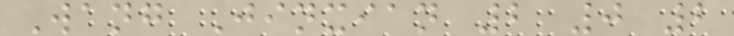Wang Jinxian 2 0 2
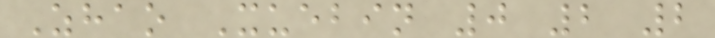Zhao Xuebin 0 2 2
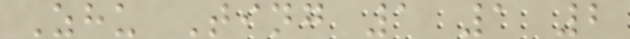Zhu Ting 1 1 2
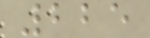225
